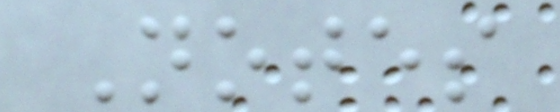Notes
